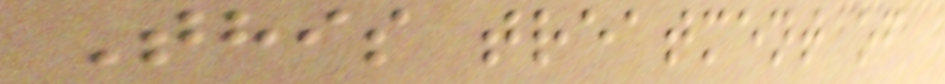This treatment of
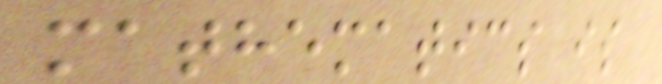mathematics is
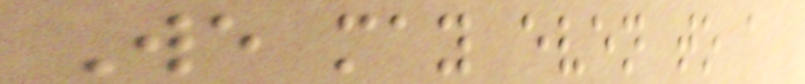We may even to a
